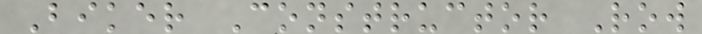Biker Constructor Row
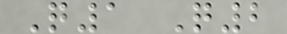Q1 Q2
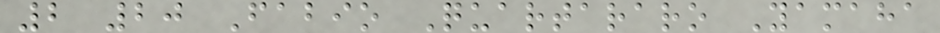2 20 Fabio Quartararo Yamaha
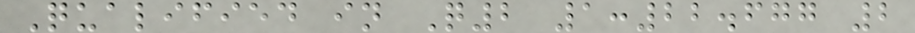Qualified in Q2 1:22.677 2
